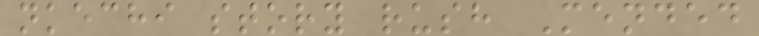nkechi story rush Mended
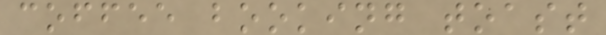coffee booking toast
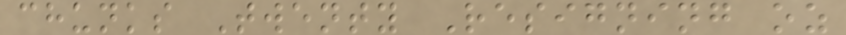chunks Twenty Resigning oz
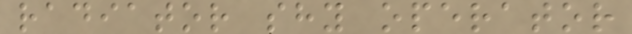radiator shy operator
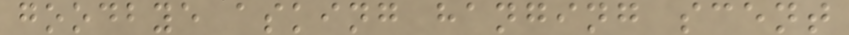goodbye asking hanging scent
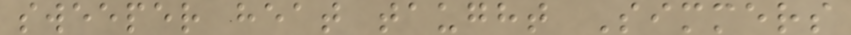sweeper heat taught Simmers
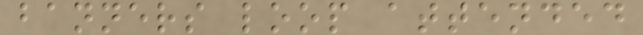banners loop attended
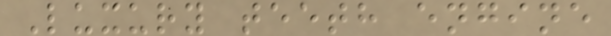Luxury teeth engine
